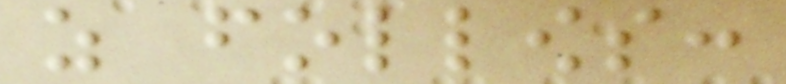as follows:
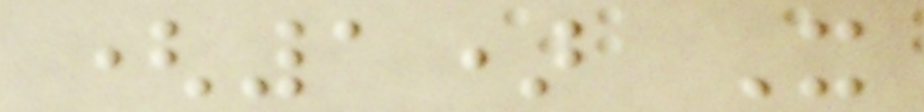(1) It
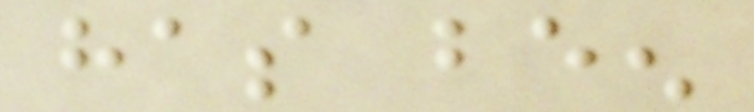has been
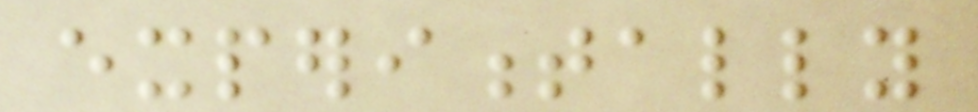experimentally
